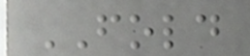FOLD
